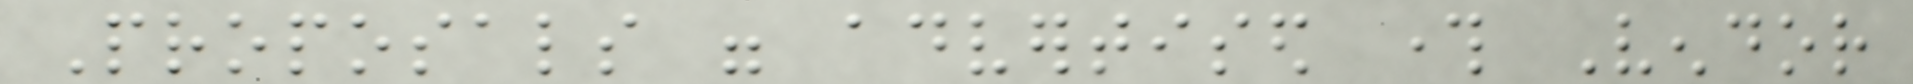Proposals were advertised through Vendor
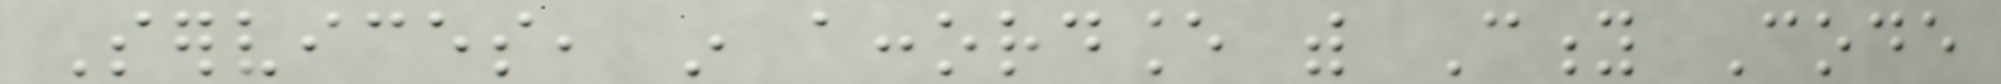Services, in accordance with City Code
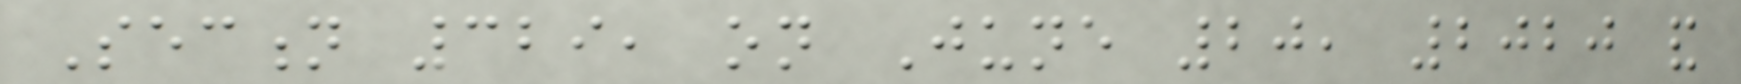Section 329, on June 20, 2020 and
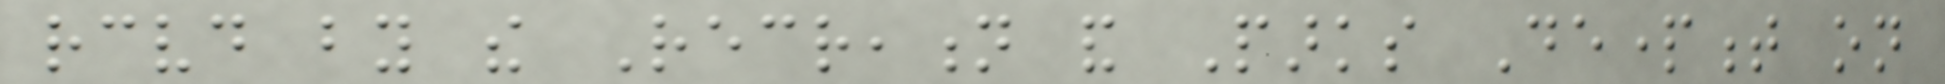received by the Recreation and Parks Department on
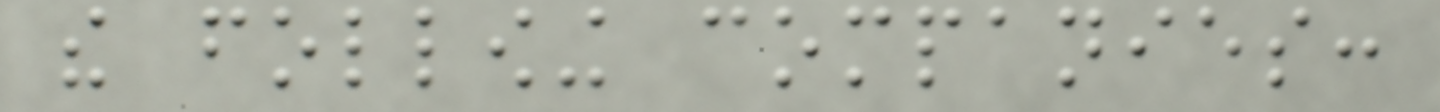the following companies:
